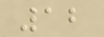12
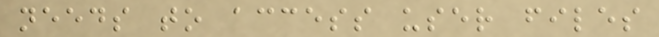needs to access user files
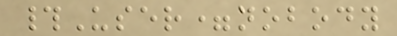#User=nobody
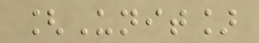[Unit]
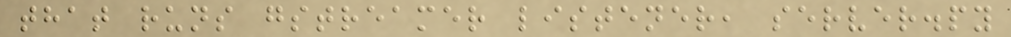that runs gstreamer listener, server.py
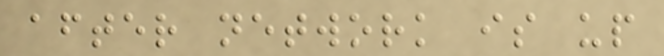after network is up
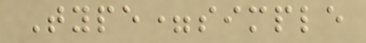Type=simple
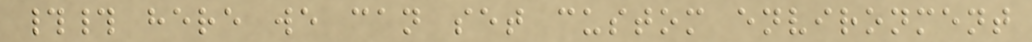## here we can set custom environment
